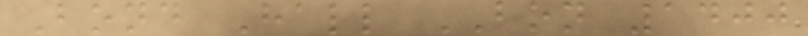Bond Hall BON 1400
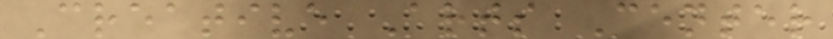Creative Arts Center
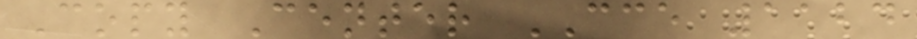Copy Center CCE 1124
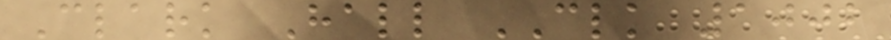Clark Hall CLK 1002
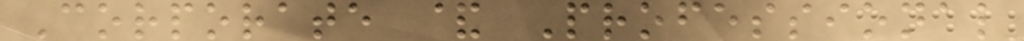Corporate & Professional
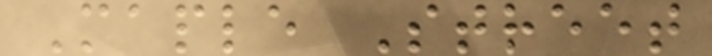Maple Street
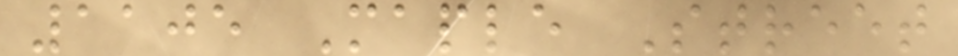1105 Maple Street
